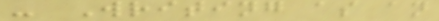- Writing as an
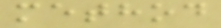method
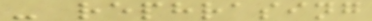- rephrasing
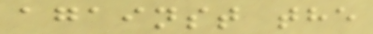against the
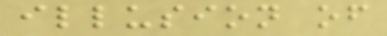illusion of
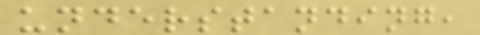understanding,
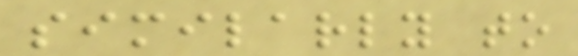similarly to
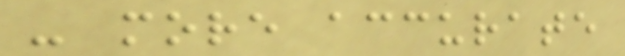- more accurate
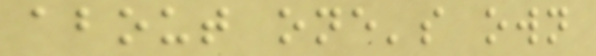about one's own
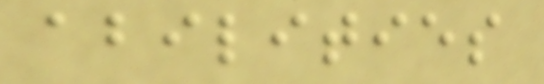abilities
